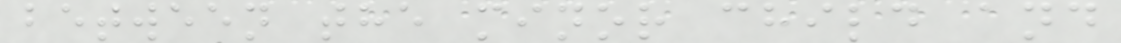between the minor child and
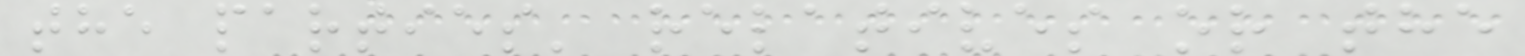the parties' relatives or the
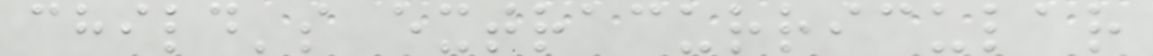child's extracurricular
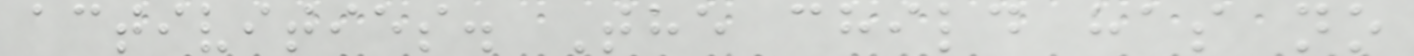activities. The child has no
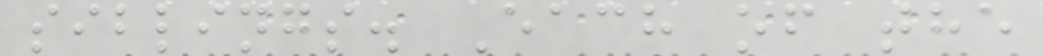siblings. Each of the
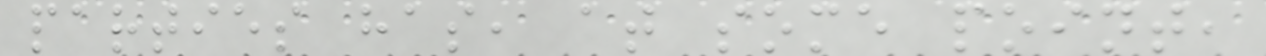parties has, at some point,
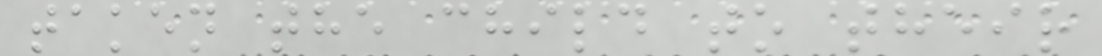taken the child to their
